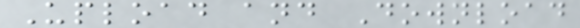Upload and Download
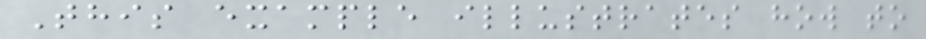This example illustrates how to
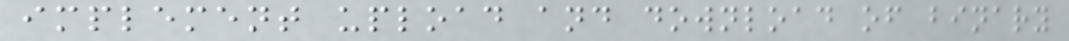implement upload and download of binary
